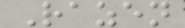Razen
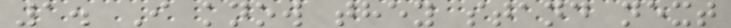1. I know they stand next
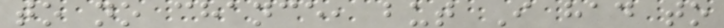to no chance, but I had to
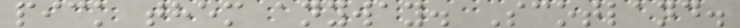pick them anyway. Scotland.
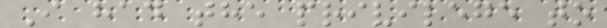I had the privilege to
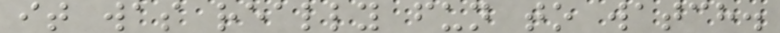it was really fun to watch.
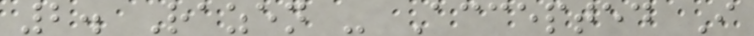2. Razen - Accepted I
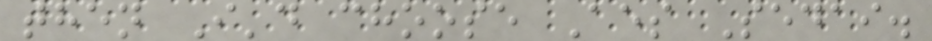then I'd choose Aes Sedai.
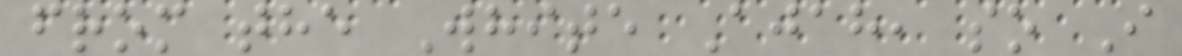from the White Ajah, so I
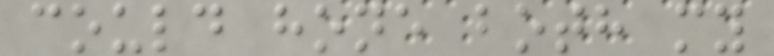could hone both my
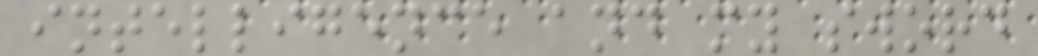intelligence and my sword
